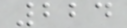224
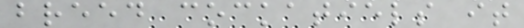breed cockatiels it
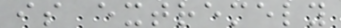is extremely
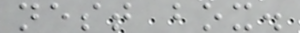nest box.
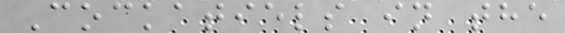Cockatiels in the
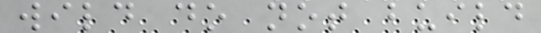wild do not build
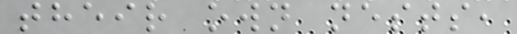their own nests,
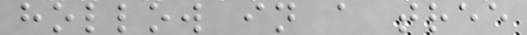hollow in a tree
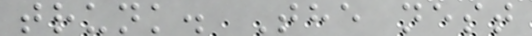trunk. The nest
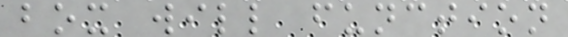box will function
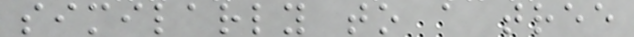similarly to a tree
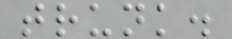trunk.
